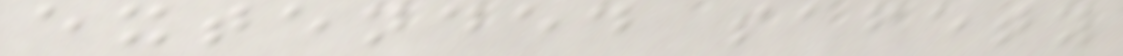extended safety
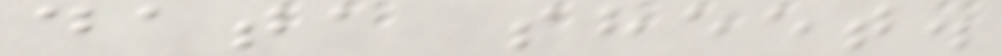data sheet.
